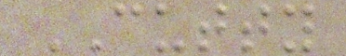CUTTY
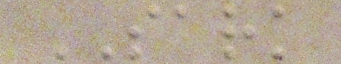SARK
